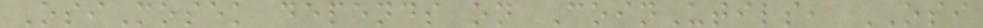OsiMosek depends on CoinUtils, OSI
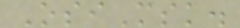OsiMsk.
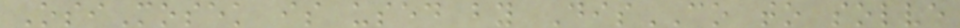OsiMosek is used by DisCO to solve
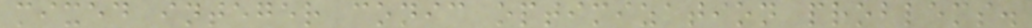mixed integer conic optimization problems.
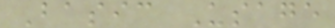Basic Usage
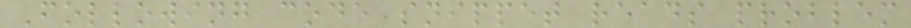Following code snippet reads problem
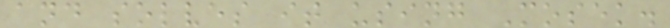and solves it using Mosek.
